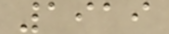1919
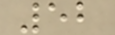52
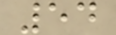54
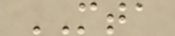MTA
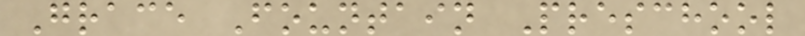Grace Fountain Preschool
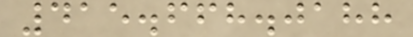415.668.0188
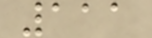111
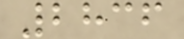2836
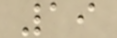19
